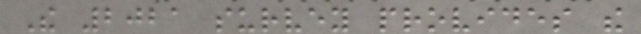The 2021 survey provides the
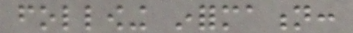following information:
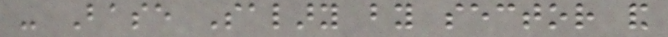- Base Salary by sector and
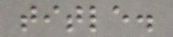title.
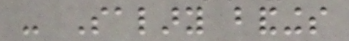- Salary bandings
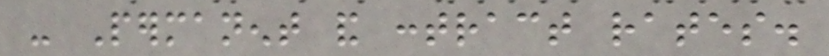- Permanent and contract rates.
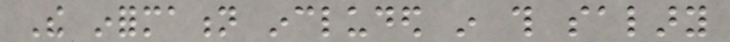The information included in this salary
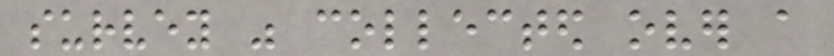survey was collected over a
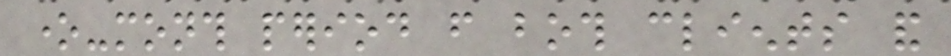one-month period from both clients and
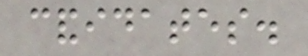candidates.
